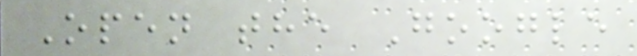Open the Google
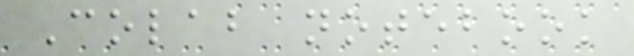Colab notebook
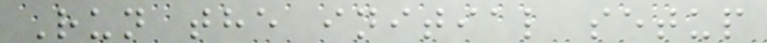Run the initial setup
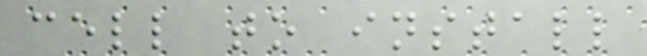cell to install
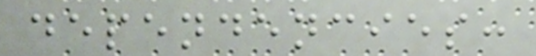dependencies:
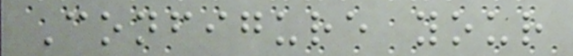Configure your
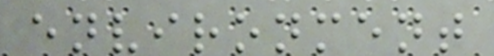environment
